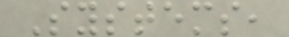Systems,
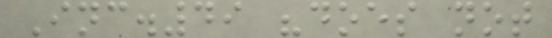Inc.49 "does not
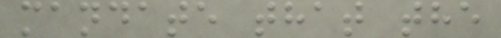mandate that the
